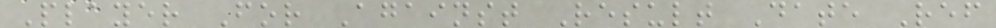Player For Against Result Date Ref
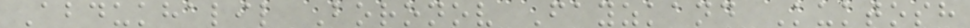Abdukhalil Boronov Fayzkand Kuktosh
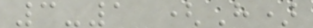3-1 (H)
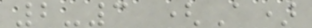2-3 (A)
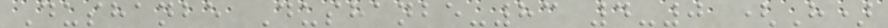Dushanbe Dushanbe-83 4-0 (H)
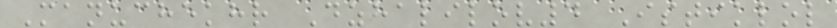Manuchekhr Dzhalilov4 Istiklol
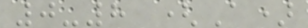0-8 (A)
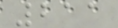211
